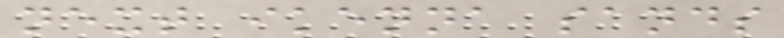next ikenna sands
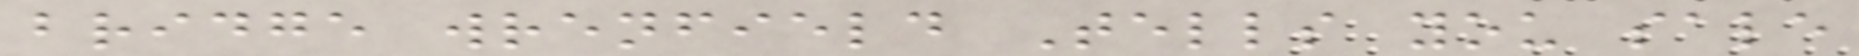bridge wrenfield Tells you sale
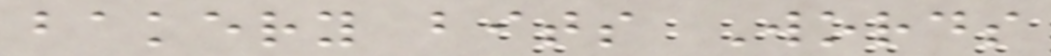bakery bits Words
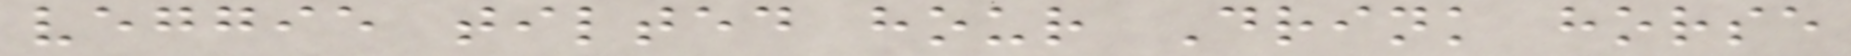veggie tilted hour Drink horse
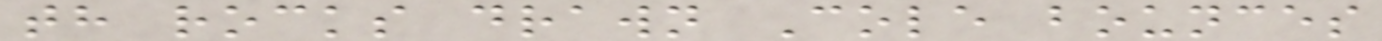th rocks drawn Cole bounces
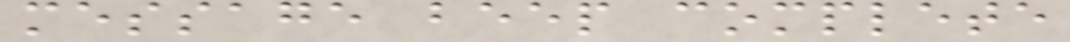message beep complete
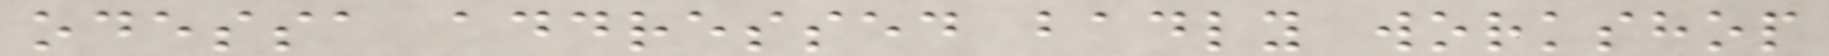odessa addressed badly workshop
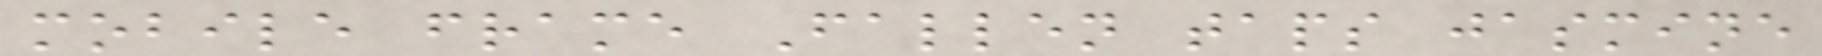mobile frame Fallen taps jasmine
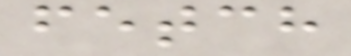fetch
